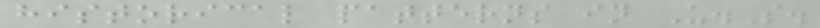historical patterns in U.S.
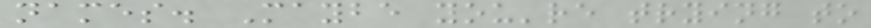names. Maybe you're trying to
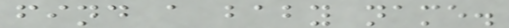find a baby name.
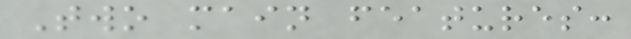Two main features:
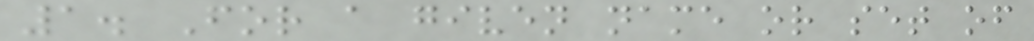1. For a given name or set of
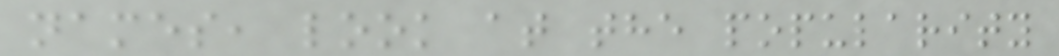names, look at the popularity
